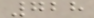728
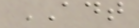ADT
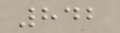842
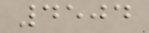4504
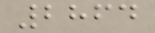2864
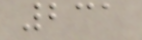231
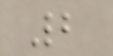2
